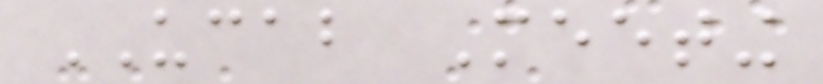UCAB Meeting
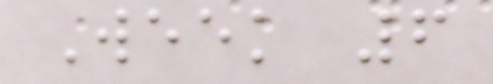Week 6
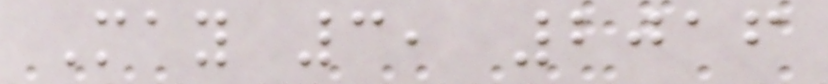May 3, 2016
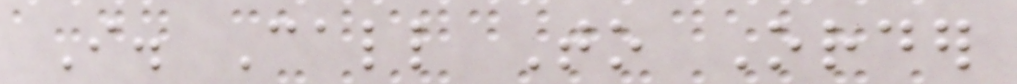I. Call To Order
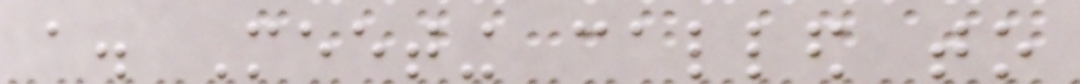a. Meeting called to
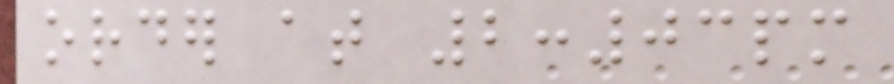order at 2:03pm
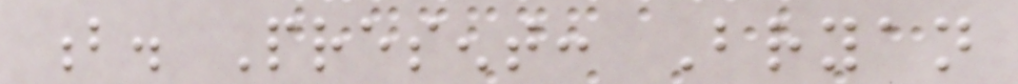b. Present: Bryan
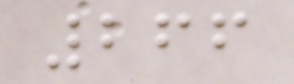266
